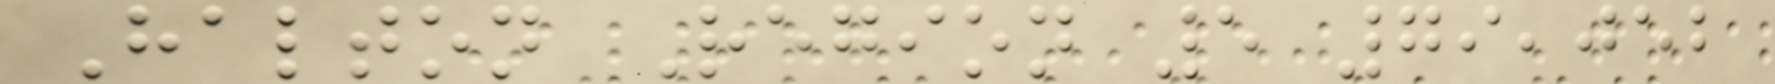Halton Region 5 79,052
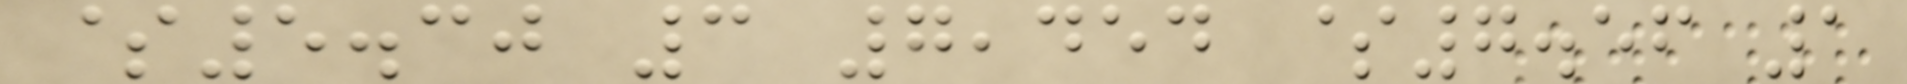$5.30 3 7,454 $7.56 1
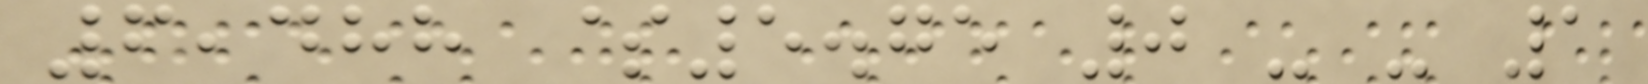6,488 $5.75 0 - - 1
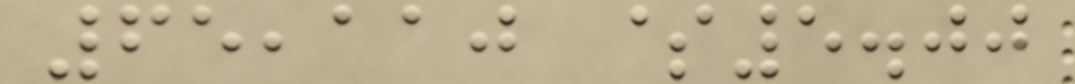65,110 $5.00
